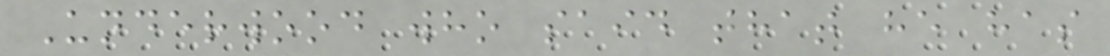Underwood who said that he has
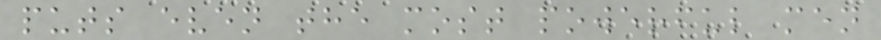puts even the most powerful men
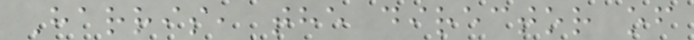Harris, the director of
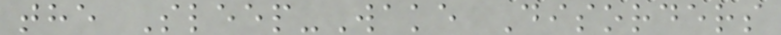the Sleep-Wake Disorders
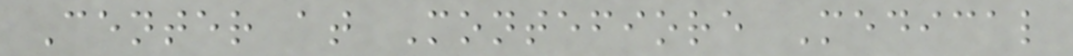Center at Montefiore Medical
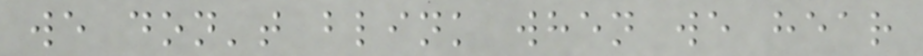we don't blink when we hear
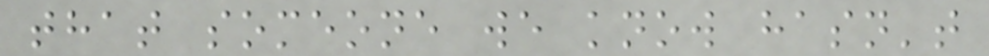that someone we know hasn't
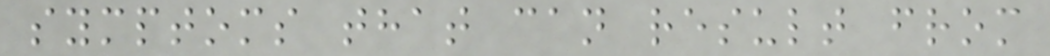symptoms that can result from
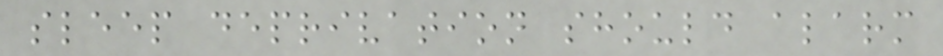sleep deprivation should alarm
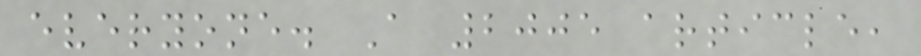everyone. A 2005 article,
